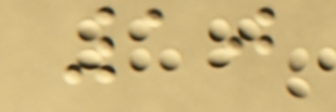10
